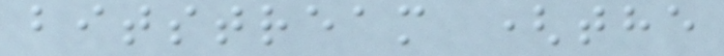bitstream (the
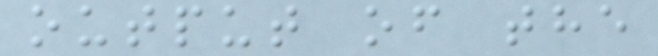output of the
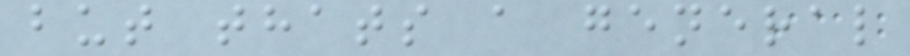but thats a general
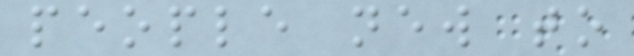people new to
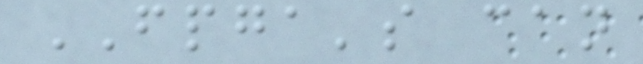FPGA's can
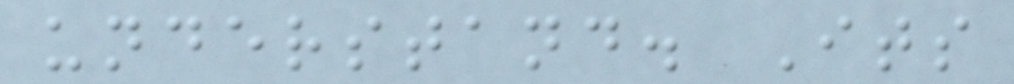understand. Its
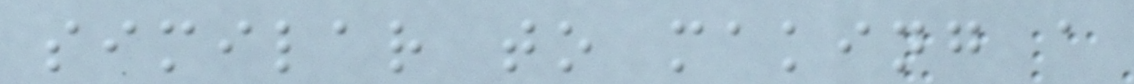similar to making a
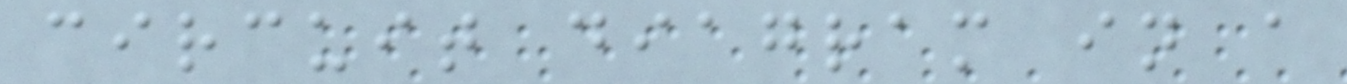circuit diagram in a
